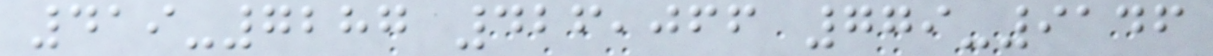419-7287 426,066 779-9146
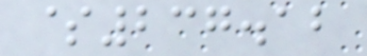$237.12
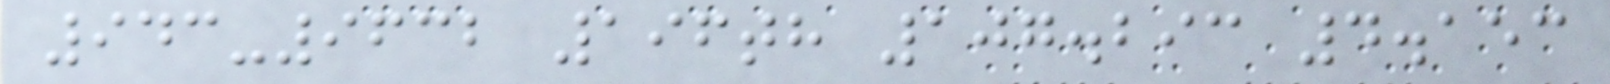943-9632 196th 107.293 4.153
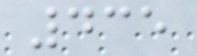435
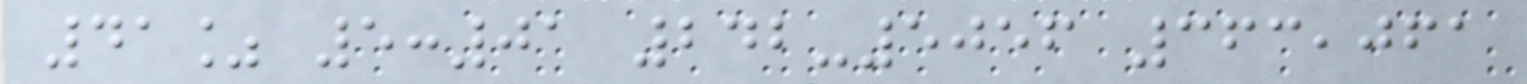41% 5:01 242-5056 363,061
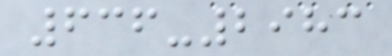636-2983
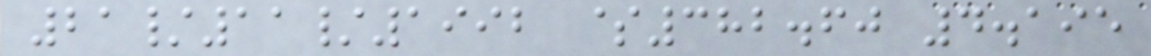21/11/1992 $382.60 4.195
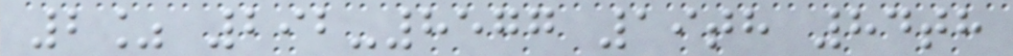2% 292-8577 19th 84th
